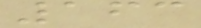163
